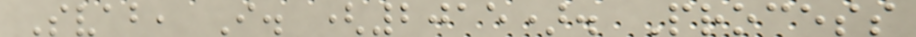Svab, I. (2015). Process
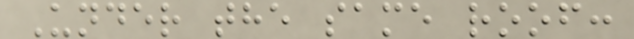Under the same roof:
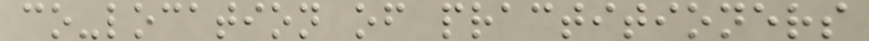co-location of practitioners
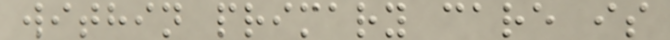within primary care is
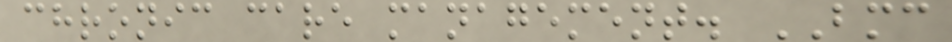chronic care management. BMC
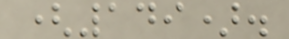(149).
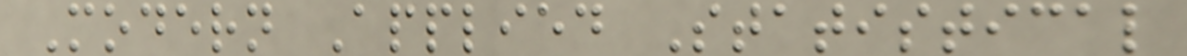Modern Applied Statistical
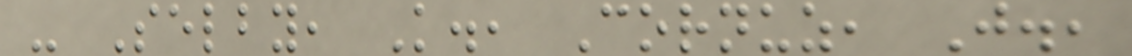- Selby, K., Cornuz, J.,
